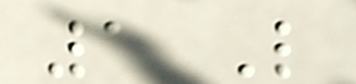1 Like
